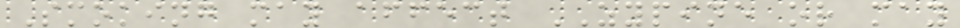Smoking may affect ZYPINE or may
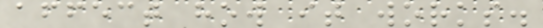affect how it works.
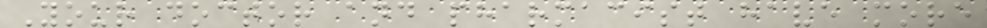Your doctor and pharmacist have more
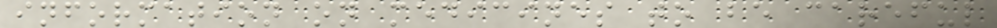information on medicines to be careful
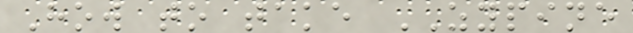How to take ZYPINE
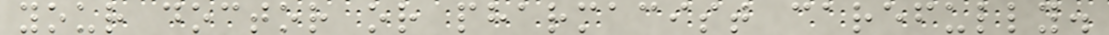your doctor or pharmacist carefully.
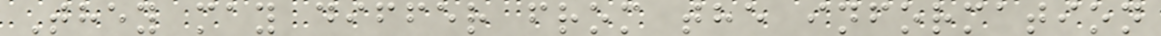They may differ from the information
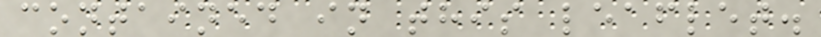contained in this leaflet.
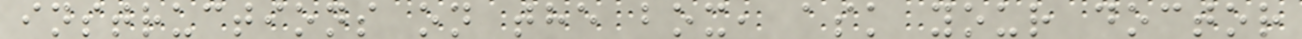instructions on the box, ask your doctor
